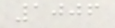1006
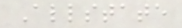Allstate
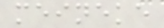meineke
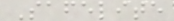Safelite
